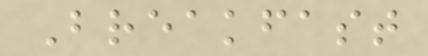Breakfast
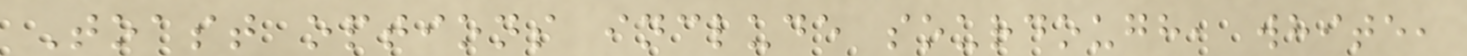Toast options include sourdough, white,
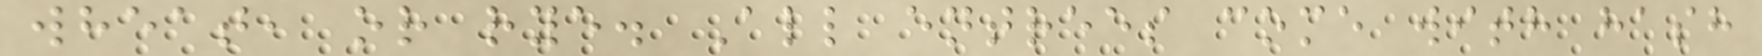wheat, or rye. All entrees come with hash
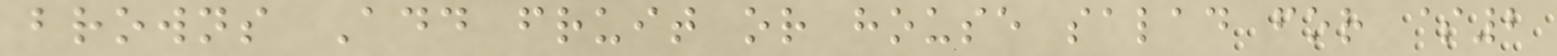browns Add fruit or house salad for $2
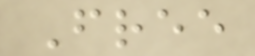Free
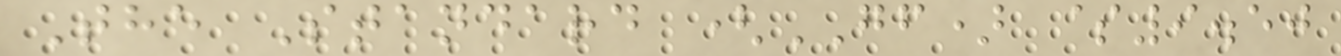The Standard (GF) $9.50
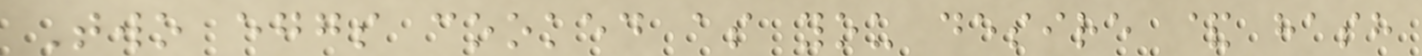Two eggs cooked as you desire & hash
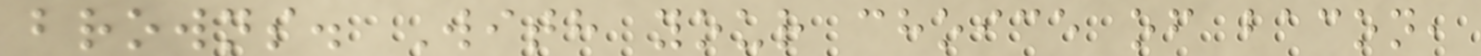browns. With your choice of bacon,
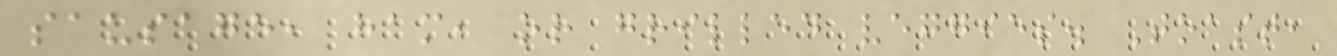sausage, ham, or grilled veggies. Toast,
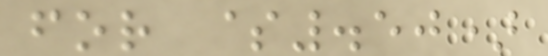for $.50)
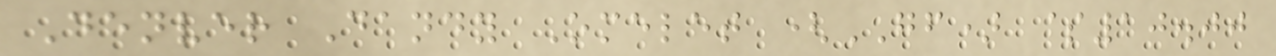Denver Dandy Omelet (GF) $10.00
